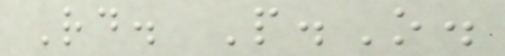Rd. P.O.
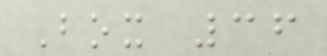Box 36
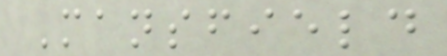Mansfield
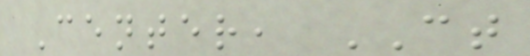Center, CT
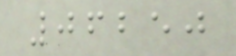06250
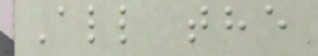All the
